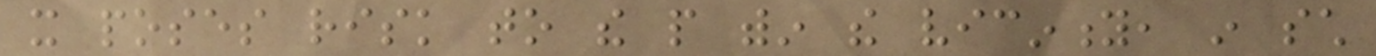it poses risk to the people within the vicinity, in such
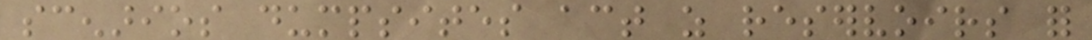scenarios dumpsites act as reservoirs for
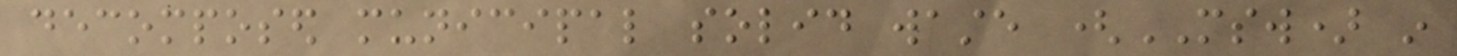decomposed municipal solid waste (MSW) in
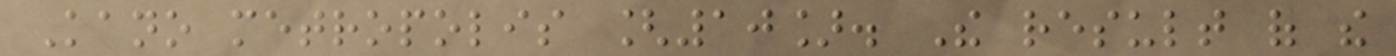Kano metropolis [10]. The result of the
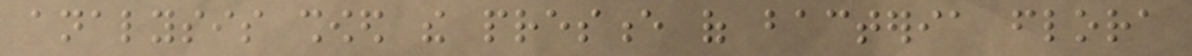analysis showed the presence of bacteria flora
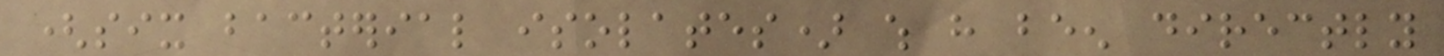(six bacterial isolates) which have been directly
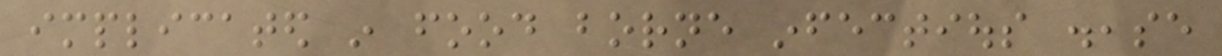implicated in food borne infectious disease
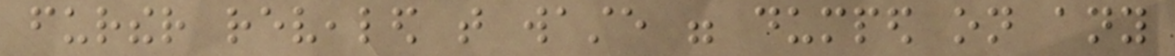further revealed that waste were dumped on any
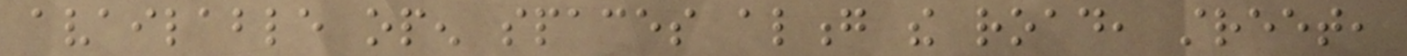available open spaces along the road, street,
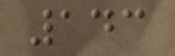143
